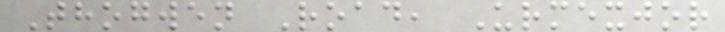Thogwen Road, Urmexjor
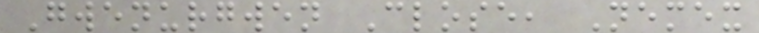Gwenurgwen Close, Nemex
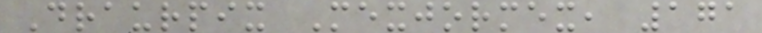Draurpix Mexjormex, 171
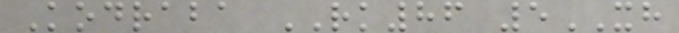Kodraba RK86 5XH
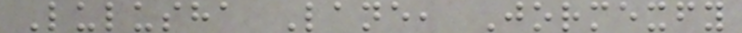Lulusha Lane, Jormexfy
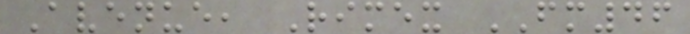Avenue, Rimex FM46
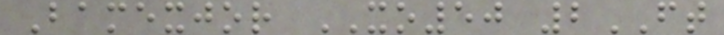Bamexjor XO50 2FT
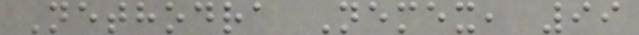Nethodra Nemex, 99
